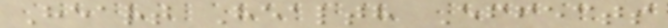Heart Health Effects
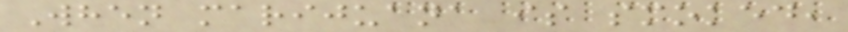When marijuana is smoked,
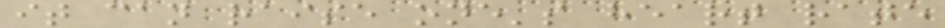it can raise one's heart rate
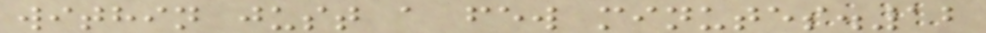within just a few minutes.12
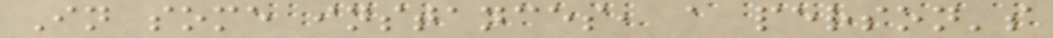In some instances, a person's
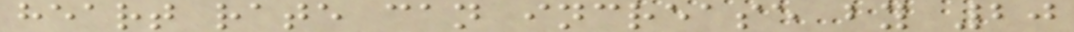heart rate can increase by 20
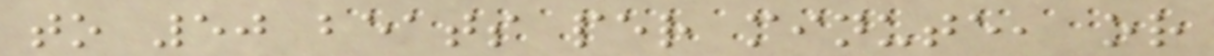to 50 beats per minute, or
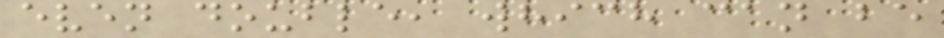even double, which can be
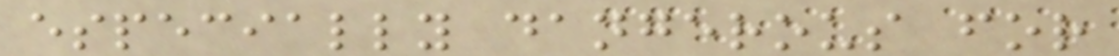especially dangerous for
